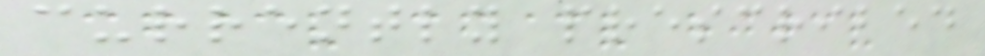currently prescribed
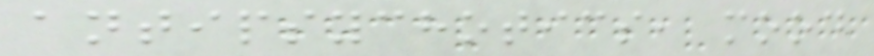antipsychotics, mood
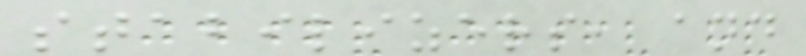stabilizers, and
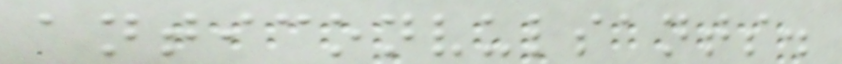anticonvulsants.
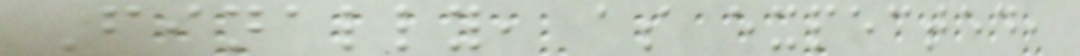Finally, as expected,
